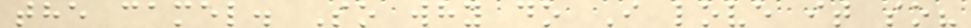the camel. So why do I love it so?
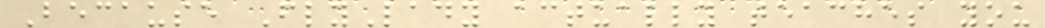Because FlyLady actually teaches you
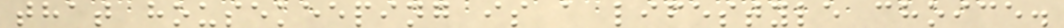that housekeeping is a lifestyle choice.
